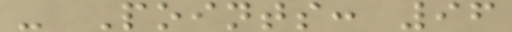- Points: 96
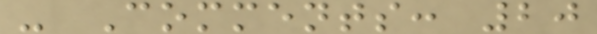- Comments: 20
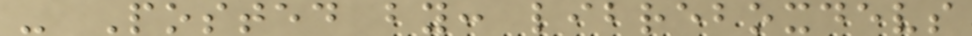- Posted by: libreboxdevs
